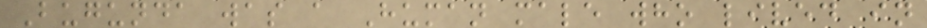Bugunda was a Human male who lived in
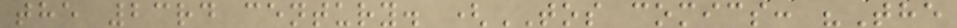the 23rd century. (TOS comics: "The
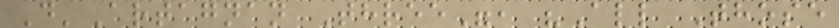D'Artagnan Three", "All Those
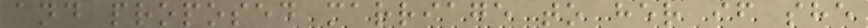and proposed marriage to her if she
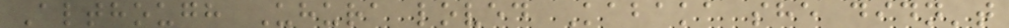Although Uhura loved Kabaka she didn't
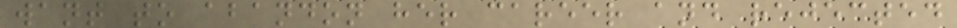want to abandon her career and rejected
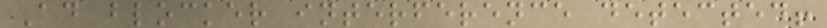Ad blocker interference detected!
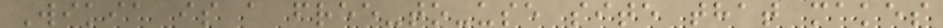Wikia is a free-to-use site that makes
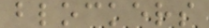blockers
